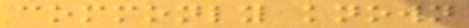commonly known
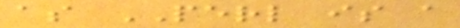as PERL is a
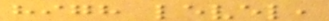high level,
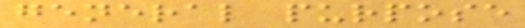general purpose
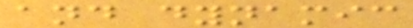and dynamic
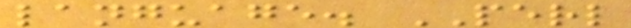language. PERL
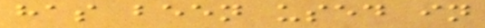has been used in
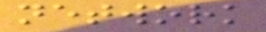network
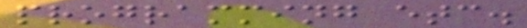programming etc.
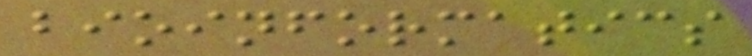bioinformatics
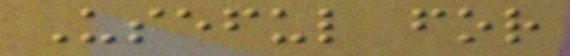Useful for
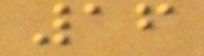16
